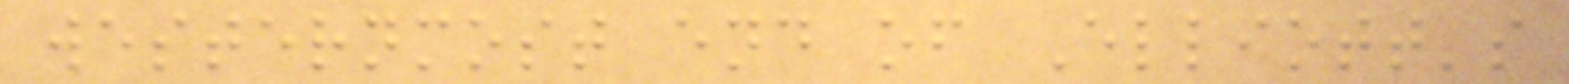westernmost end of Elliott's
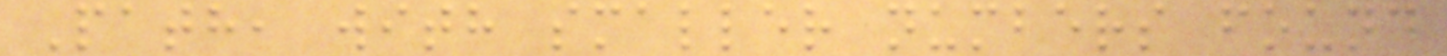Path, with smaller numbers found
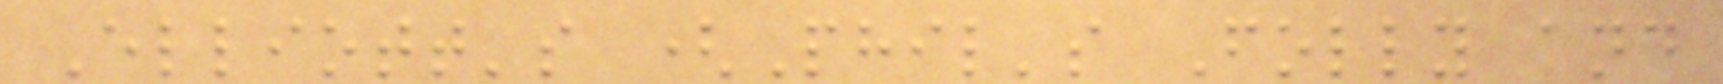Elliott's (Phil's Folly and
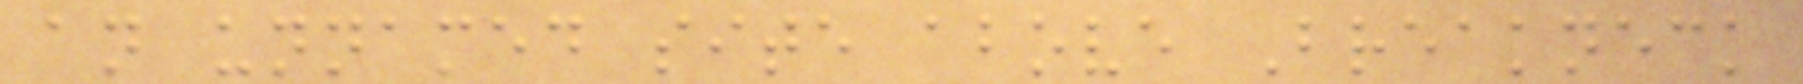an unnamed site above Breakneck
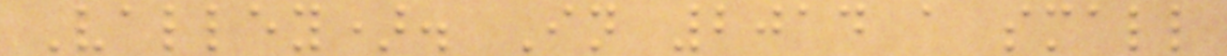Valley). In 2014 a small
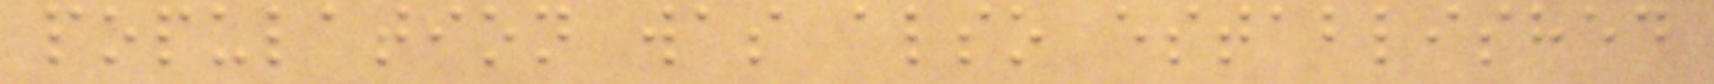population was also established
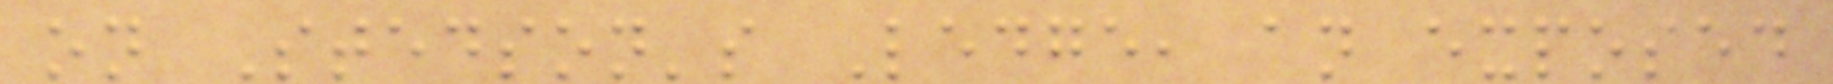on Stedson's Ledge, an exposed
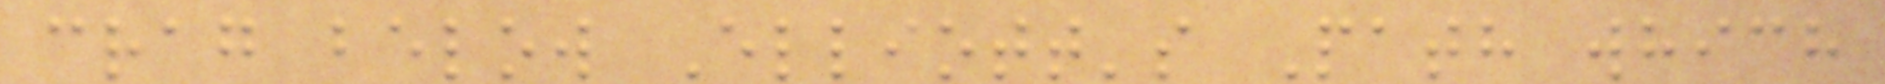crag below Elliott's Path which
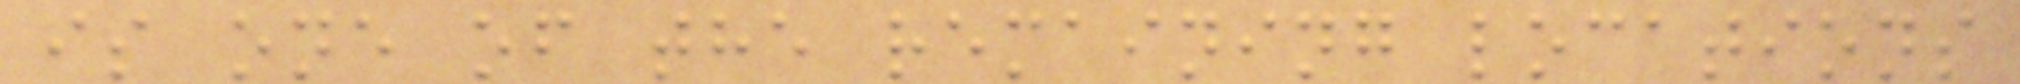is one of the remaining locations
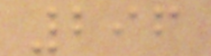296
